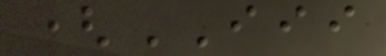(III
